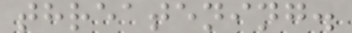threatening.
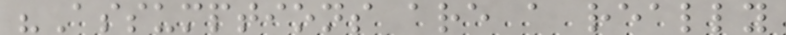"Assumptions are a really
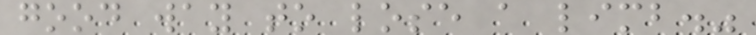good way to lose a limb."
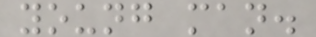young man.
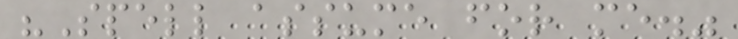"Spell assume for me."
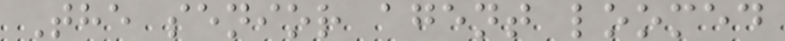The senior agent loomed
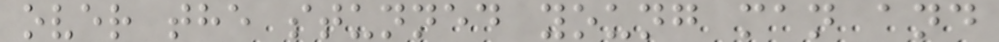over the stunned young man and
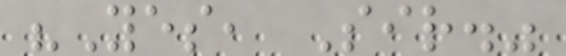"Yes, Sir."
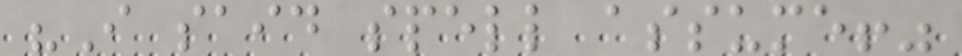"I said spell assume!"
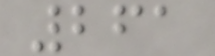261
